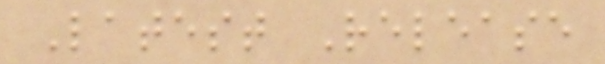Latest Release
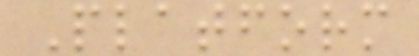Platform
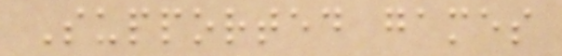Supported games
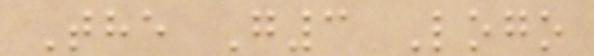The G3 Logo
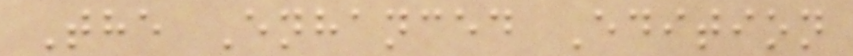The Enhanced Edition
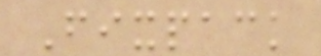Fixpack
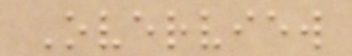Overview
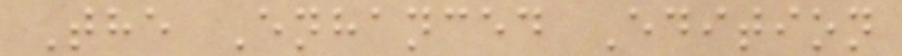The Enhanced Edition
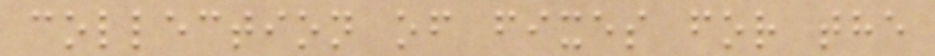collection of fixes for the
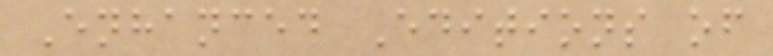Enhanced Editions of
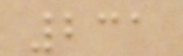231
